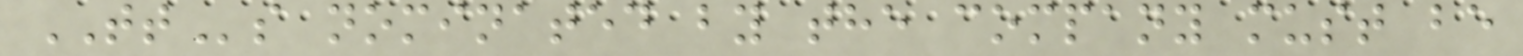TTs nominated by the company must be
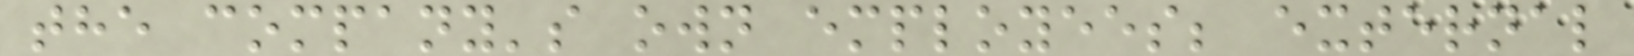the company's own employees; external
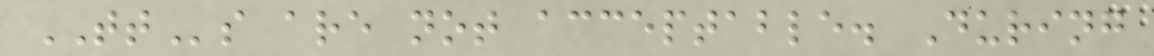TTs are not acceptable. During
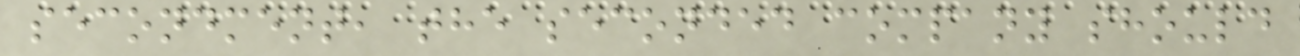secondment, the seconded company should
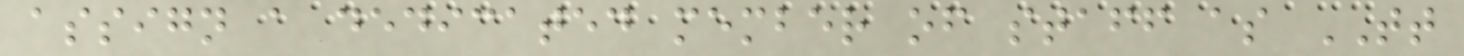assign a dedicated member of staff as TT
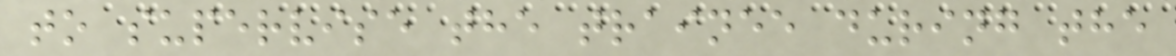to supervise the trainee during the
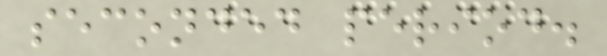seconded period.
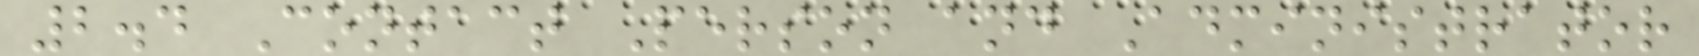2.4 Contact Person and Administrator
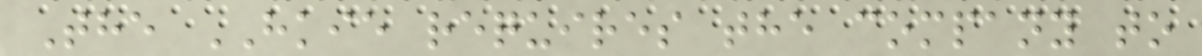The HKIE requires the company to
